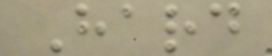Hard
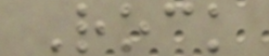Rock
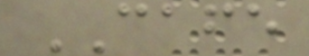CAFE
